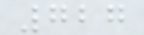727
